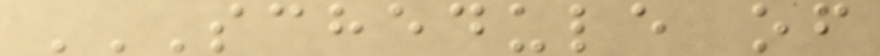SCHEDULE OF
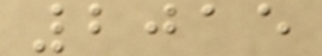2015
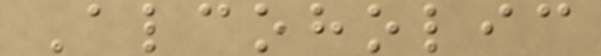Alcoholic
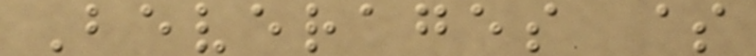Beverages $
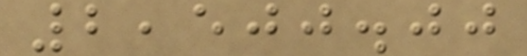2,500.00
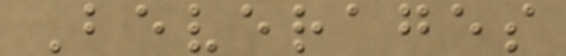Beverages
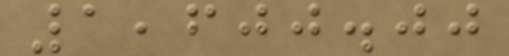1,600.00
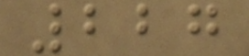227
